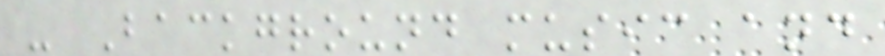- Background music and
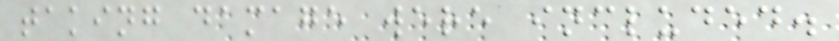taking damage were included.
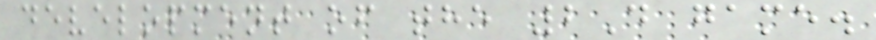development of the 2D game.
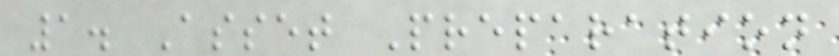1. Asset Preparation
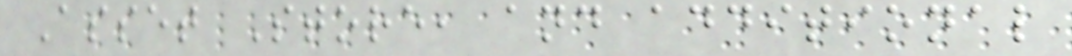Asset Store, and additional
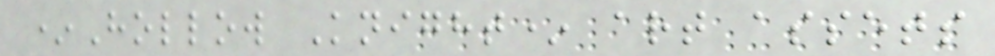*Hollow Knight* art assets
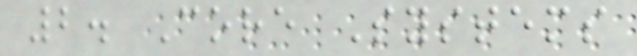2. Core Systems
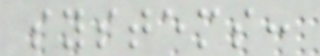systems:
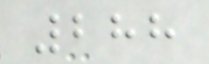288
